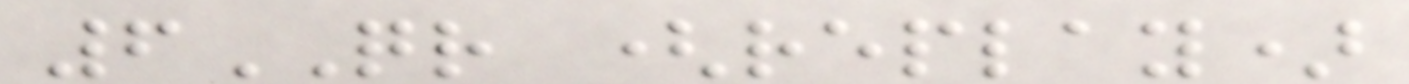6QR (replay)
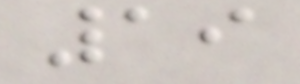19
